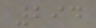294
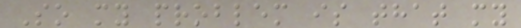So my problem is that my
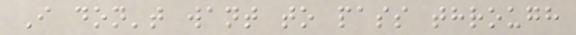I don't want to pass through
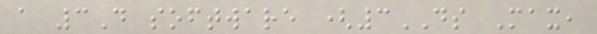a 3D software (3DS Max,
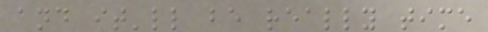and it'll be really time
